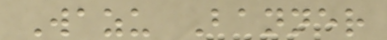Wazu Banner
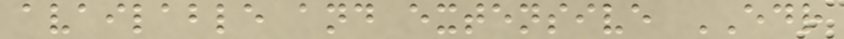available and extensive EDR
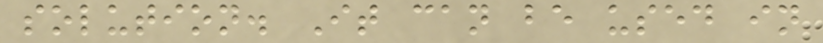solution. It can be used in
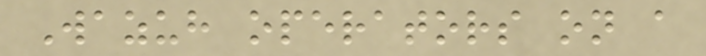Wazuh operators on a
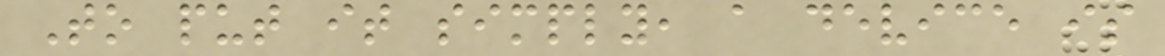To put it simply, a device is
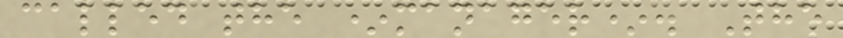called the *manager*. The
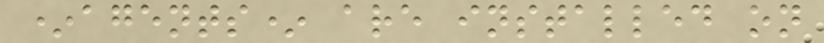*agents* are installed on
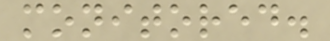monitored.
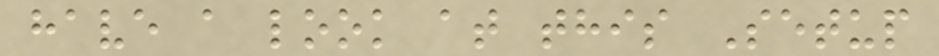have a look at this Setup
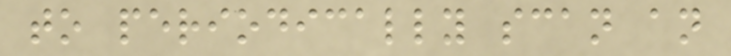to periodically scan an
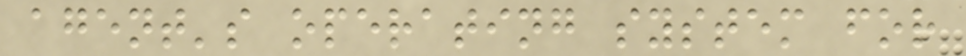agent's operating system for
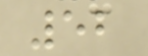52
